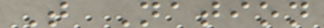T Nation
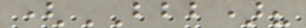(BBB)?
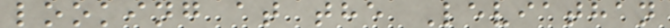looking at the Leviathan
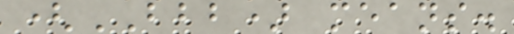(BBB) means.
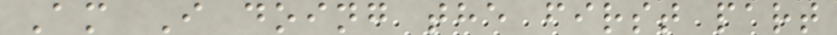Am I doing the first part
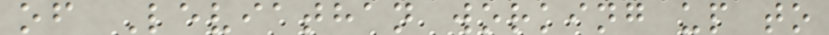of Leviathan working up to
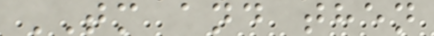TM and then
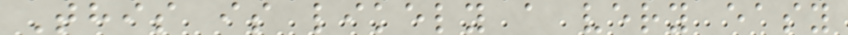This is likely a very easy
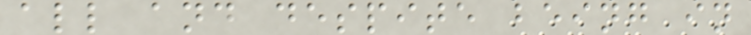all and despite being in
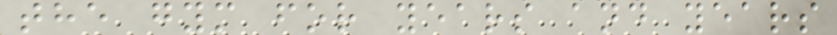the gym for years and years
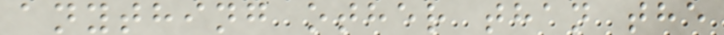anything other than the
